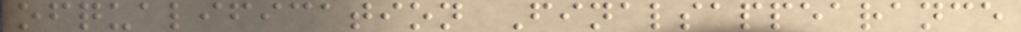ofqualification Finalsappearance
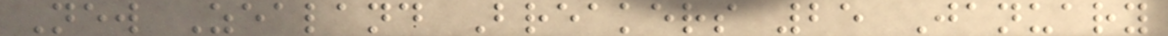New Zealand Breakers 25 January
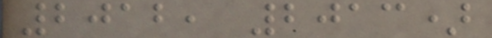2012, 2013)
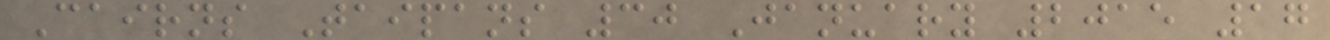Cairns Taipans 30 January 2015 17
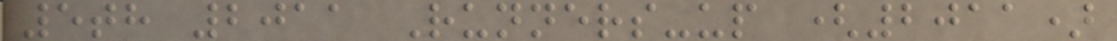5th 2011 Runners-up (2011)
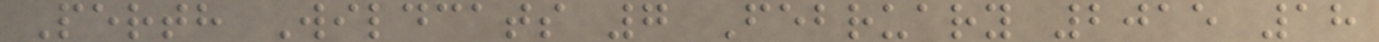Perth Wildcats 7 February 2015 18
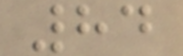84
